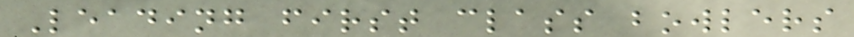Leading first class bowlers
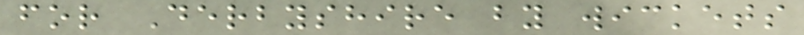for Derbyshire by wickets
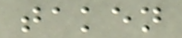taken
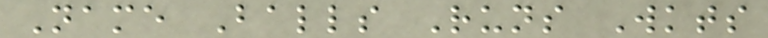Name Balls Runs Wkts
